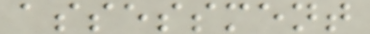assessment
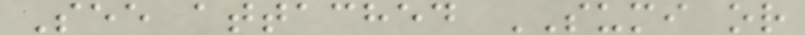See attached SUMI or
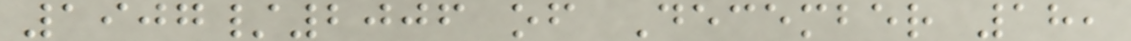1907/2006 of December 18,
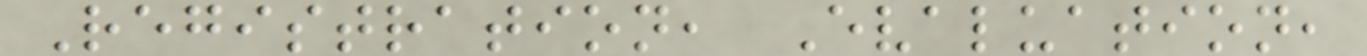Registration, Evaluation,
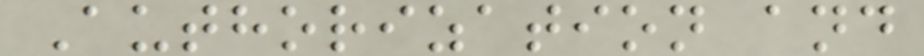Authorization and
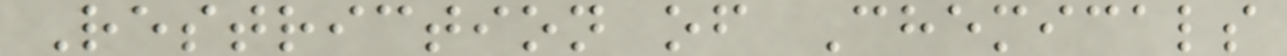Restriction of Chemicals
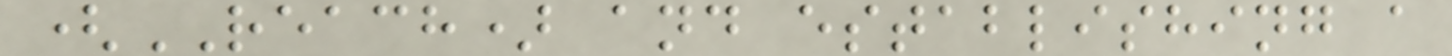(REACH) and establishing a
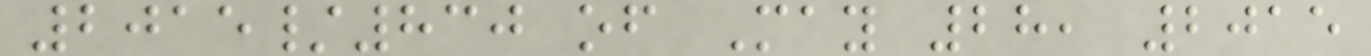2015/830 of May 28, 2015
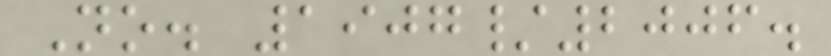No. 1907/2006.
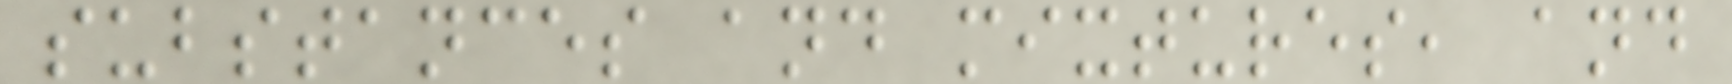substances and mixtures, and
